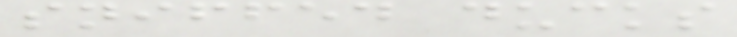sniffed ducks
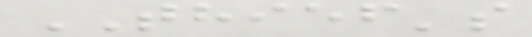THIEF's
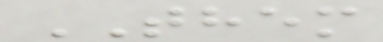THEM
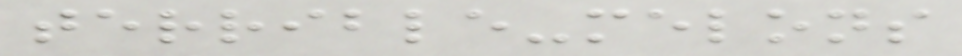terrible-melons
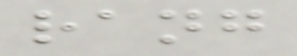rang
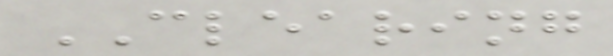CLEARING
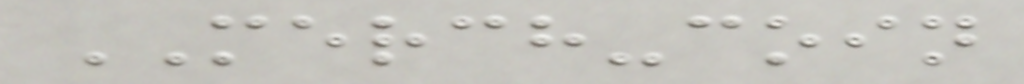MERCH-coin
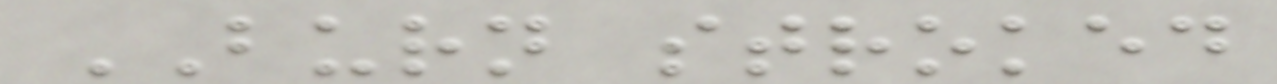BURN stroked
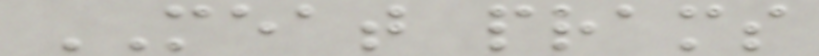MEAT prams
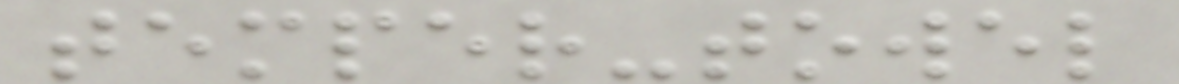temper-towel
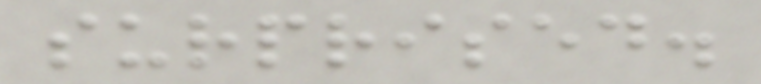surprised.
